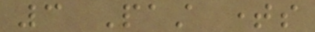3 Past times
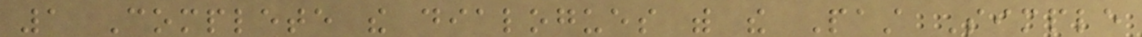1 Complete the dialogues with the Past Simple
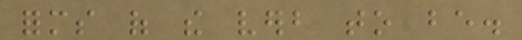forms of the verb to be.
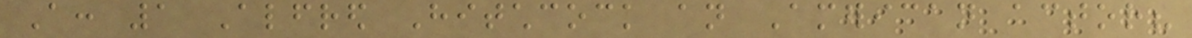A: 1 Alfred Hitchcock an American actor?
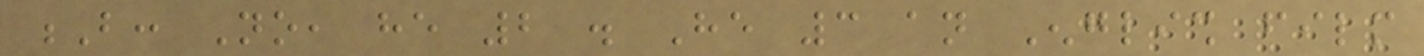B: No, he 2 . He 3 an English film
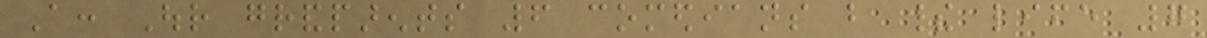A: Our grandparents 6 comedians but their life 7
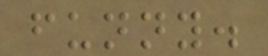funny.
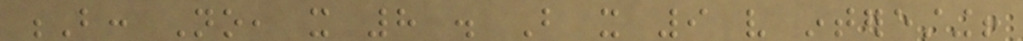B: No, it 8 . But it 9 very interesting!
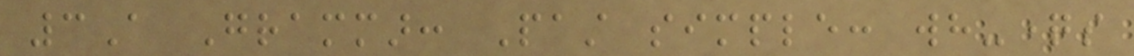3A Grammar: Past simple: wh-questions
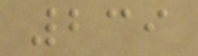239
